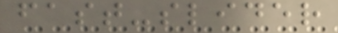fast-slider
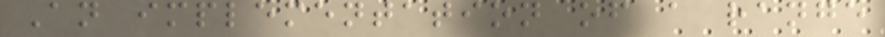An implementation of a range
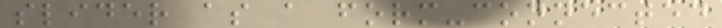slider as a form-connected
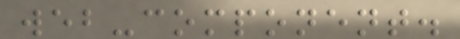web-component.
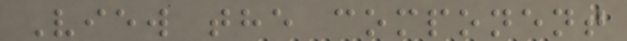View the component
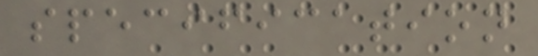specification
